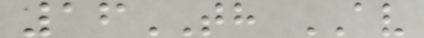16TH AV
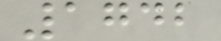1742
